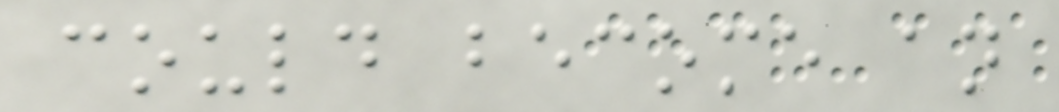could become an
